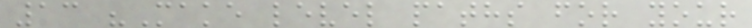13 "Make level paths for your
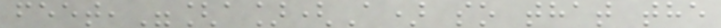feet,"[a](A) so that the
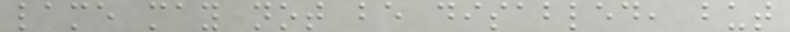lame may not be disabled, but
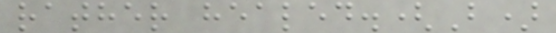rather healed.(B)
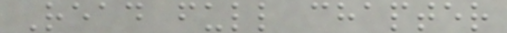Read full chapter
